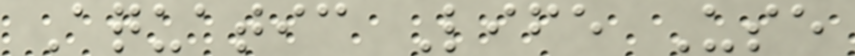Aquatic Life Use
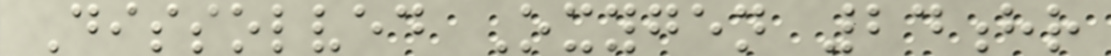Dissolved Oxygen 24hr
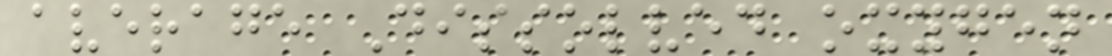average Dissolved oxygen
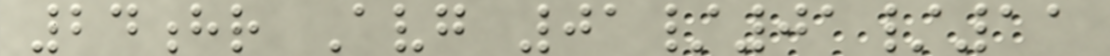24hr Avg 01/01/11
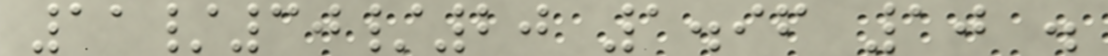11/30/20 1.96 10 .
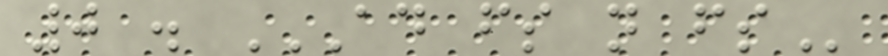0 . AD FS N FS
